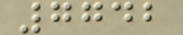7742
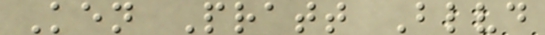Ken Pratt Blvd
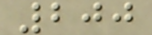200
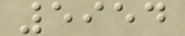5954
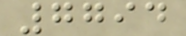7794
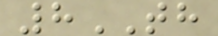8TH
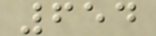654
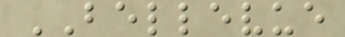BELLEVUE
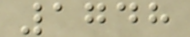1748
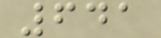641
